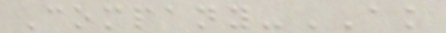Company-AK
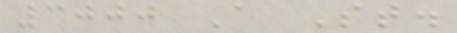3000 A St.
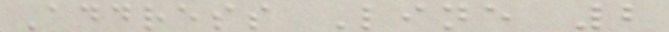Address Line 2
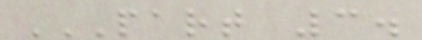PART 3.
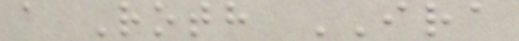a Roth IRA
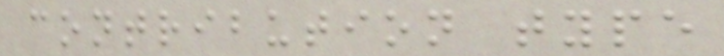contribution type
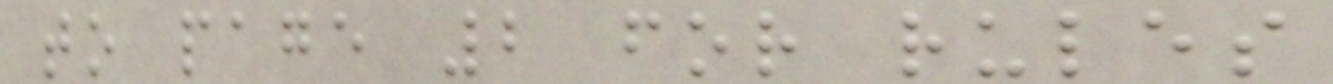to page 2 for rules
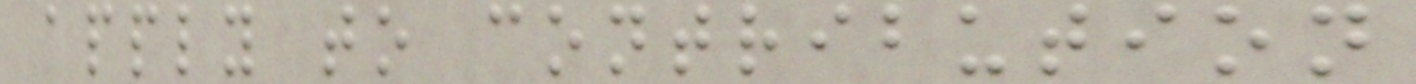apply to contribution
